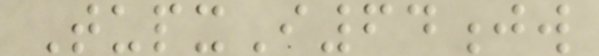TupxI64jw
